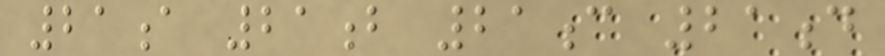21a 21b 21c 21d
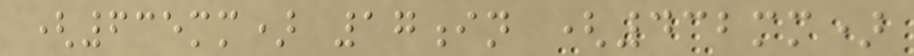(635mm) 17in (432mm)
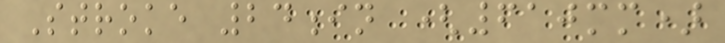Stroke 24in (610mm)
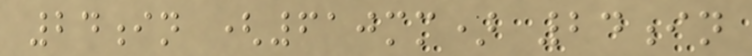24in (610mm) 24in
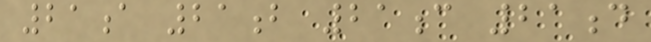21a 21b 21c 21d
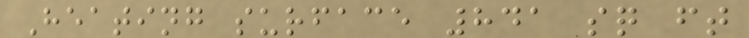Heating surface 841 sq ft
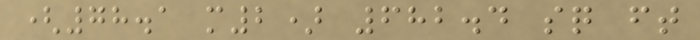(78.1 m2) 682.4 sq ft
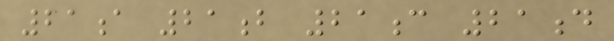21a 21b 21c 21d
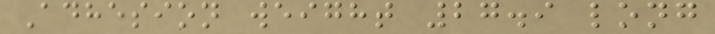Adhesion weight 27.9 long
